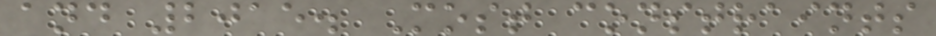and 2015. Most constraints
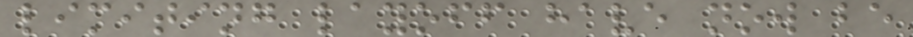limiting layoff have now be
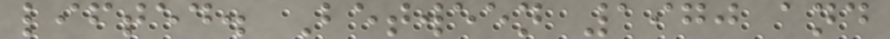lifted. Between 1970 and
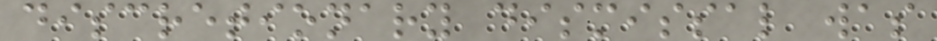discretionary dismissal was
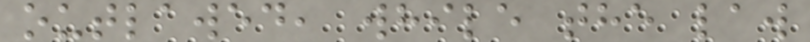outlawed, while the law
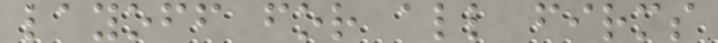layoff for all firms
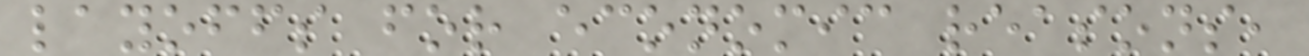layoffs for economic reasons,
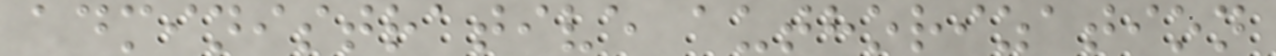administrative authorization
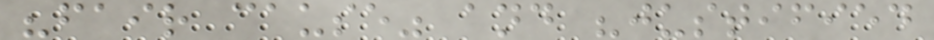"fair cause" and "justified
